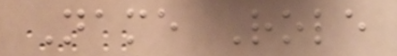Name Role
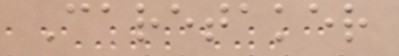Caretaker
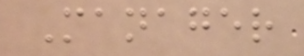Manager
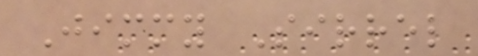Jimmy Sirrel
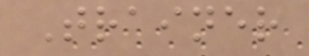Trainer
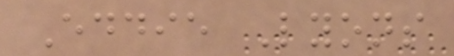Eddie Lyons
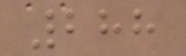288
